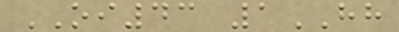OI43 1HH
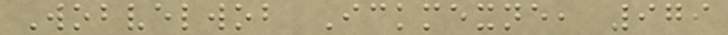Wobvelwob Ickmexne, 979
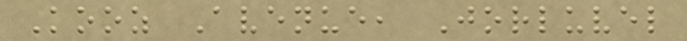Kooz Avenue, Jorluvel
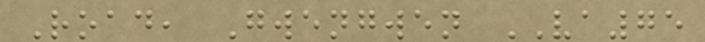Road, Gwengwen VA75
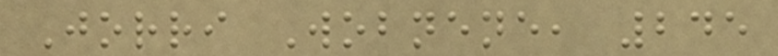Jorri Wobnene, 245
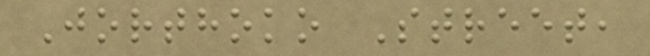Jorthoko Street,
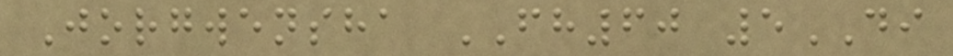Jorgwensha FH60 5DI
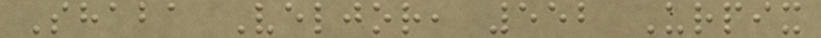Shaba Veljor, 552 Urpix
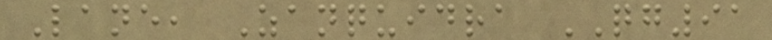Lane, Zanquidra QG91
